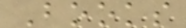Books
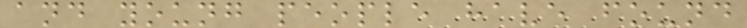and young people have found
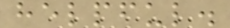helpful.
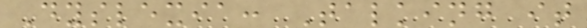Dyslexia: Talking it
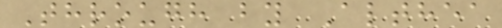Through by Althea
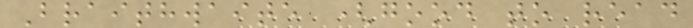Braithwaite (good to read
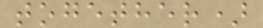together)
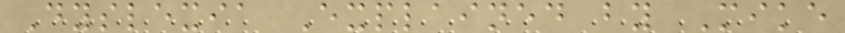Dyslexia Explained by Mike
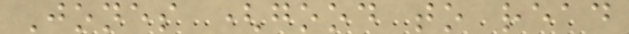Jones (good to read
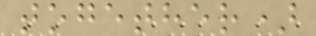together)
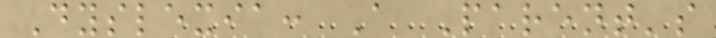Dyslexia: A Parent's
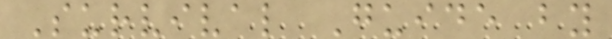Survival Guide by
